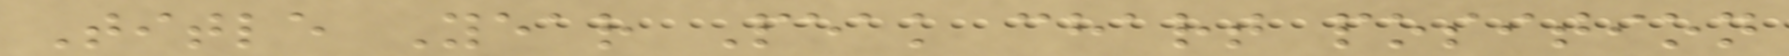Title Year Peak chart position
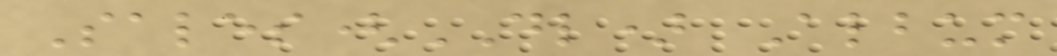Sales(DL) Album
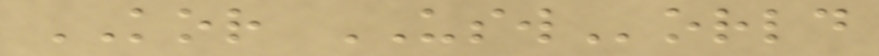KOR USWorld
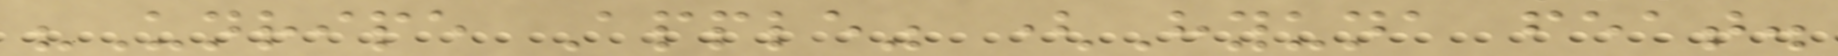"Unripe Apple" (Hyuna feat.
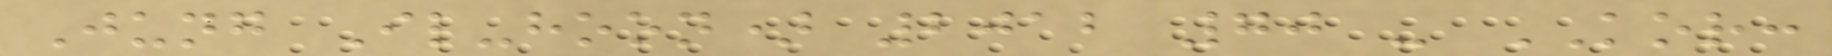Jung Il-hoon) 2012 70 - KOR:
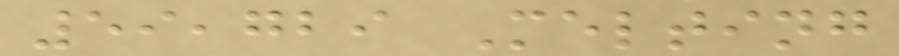59,729 Melting
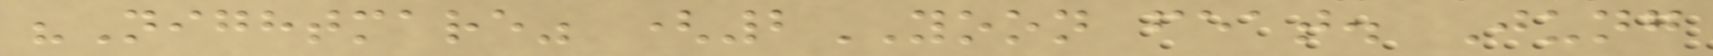"Nightmare" (2YOON feat. Jung
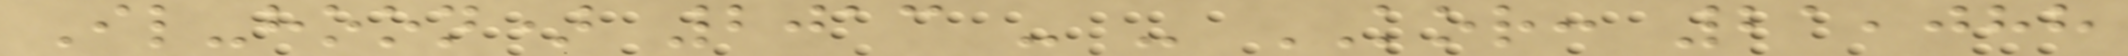Il-hoon) 2013 - - KOR: 21,088
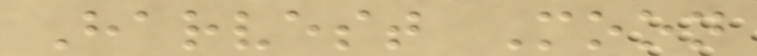Harvest Moon
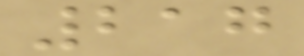217
